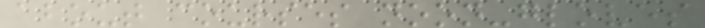about courses noon-gloves
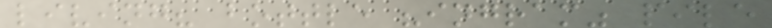living? bottle "ingram" pile
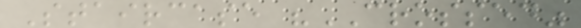Staircase "CROSSED"
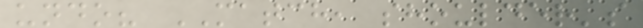undo? MATCH, shoulder's
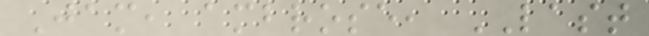Jam, ambrose, LAST
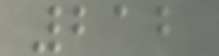212
